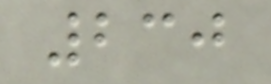230
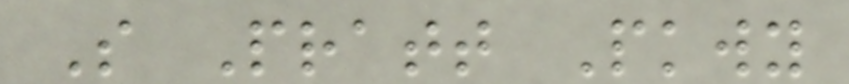S Pratt Pkwy
